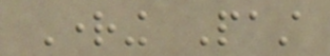Righting Past
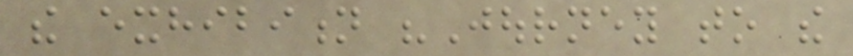the exhibition "Journey to the
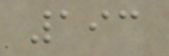193
